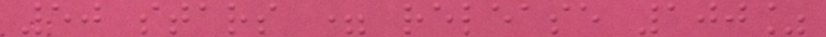50 stars = release 100%
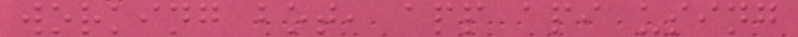working bot, app api using
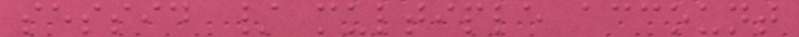sessid / multiple account
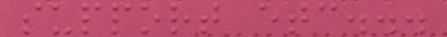support etc...
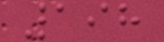198
